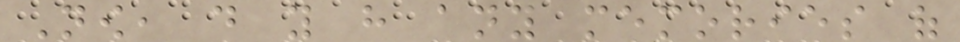Now, do you have any memories of
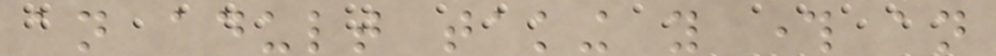an adult taking you through an
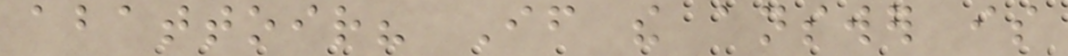abattoir? If the answer is
